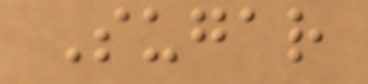Sugar
